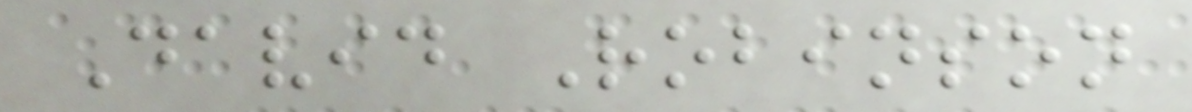David Robinson
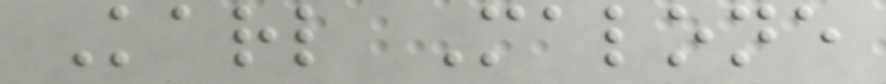Karl Malone
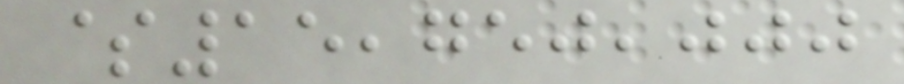$15,750,000
